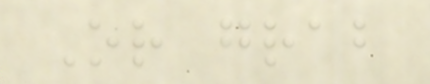Or grab
